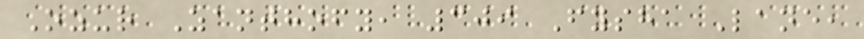Ozur Zanthofy, 309 Fysha Lane,
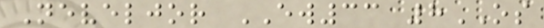Neveljor EW33 8OS
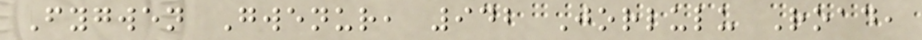Fygwen Gwenur, 942 Jorlulu Road,
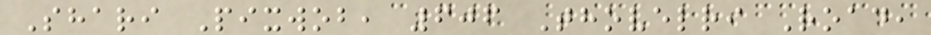Shari Pixwob, 606 Thovelri Road,
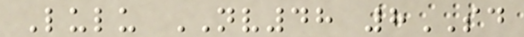Lulu NV48 8SD
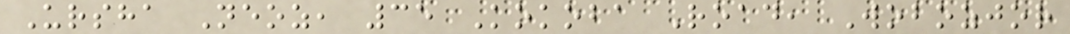Ursha Neoz, 35 Kokoba Road, Wobozjor
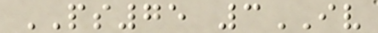PS75 3IV
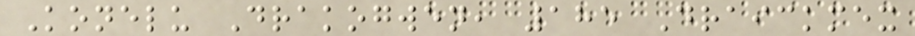Konelu Drakogwen, 185 Draickmex
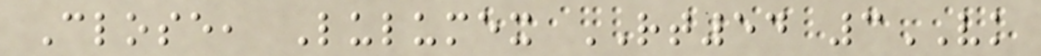Close, Lulumex RT54 3VK
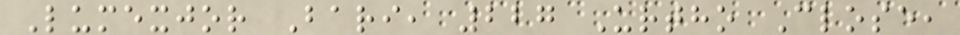Lumexjor Bari, 227 Urtho Close,
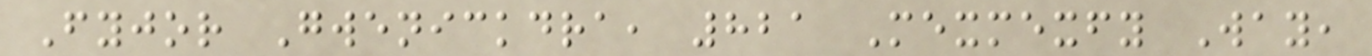Fyjor Gwenickdra, 821 Mexmexfy Way,
